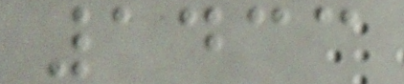1433
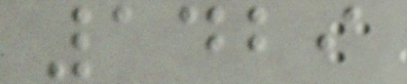1429
